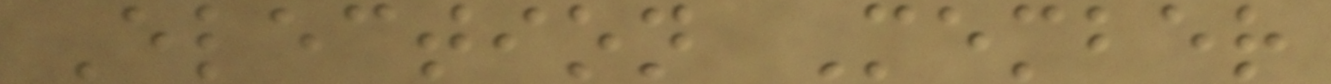Election Member
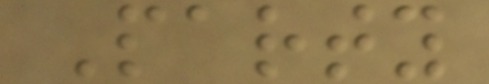Party
